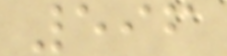596
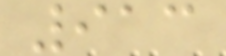913
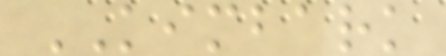KIMBARK
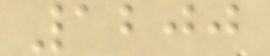1200
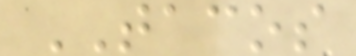TACOS
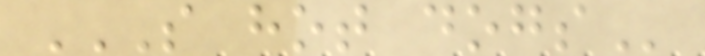S HOT DOGS
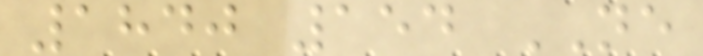1840 154 NE
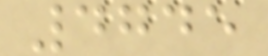4745
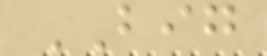BIG
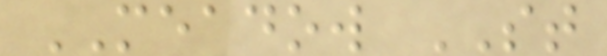MEADOW ST
